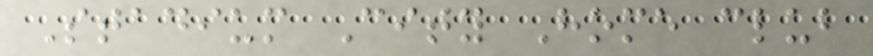Stadium City Home club
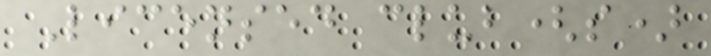Licensed club(s)
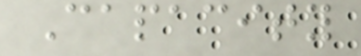Capacity
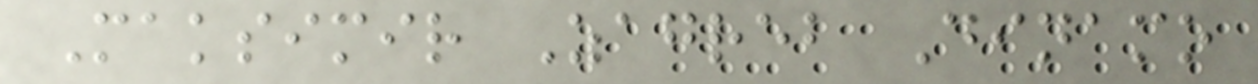Maksimir Zagreb Dinamo
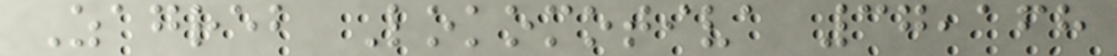Zagreb Lokomotiva 37,168
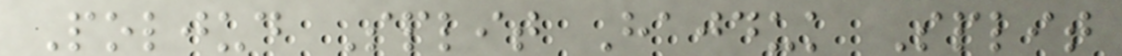Poljud Split Hajduk Split
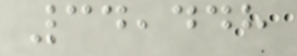34,448
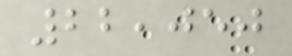22,050
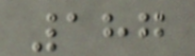187
